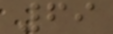69
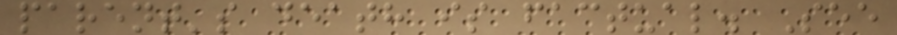parent's death is factual. See
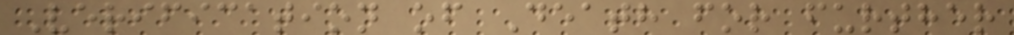Verification of Death for further
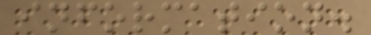information.
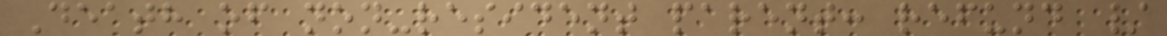Death of non-resident parent: refund /
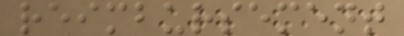reimbursement
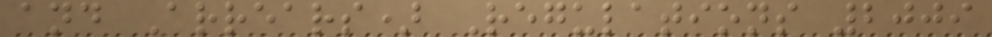and Arrears) Regulations 2009
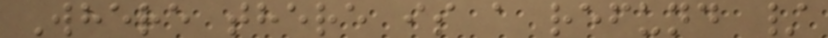Where there is a refund /
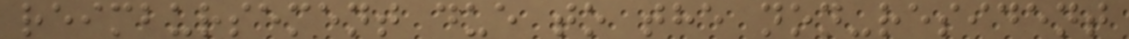reimbursement due to the non-resident
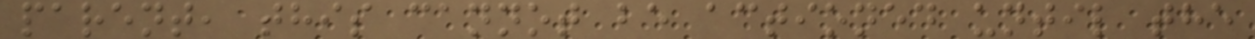parent, this cannot be actioned until the
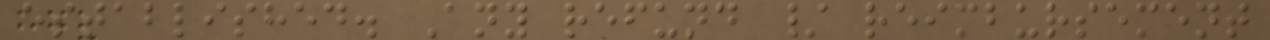established. Any refund / reimbursement
